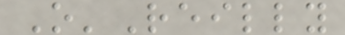O'Reilly
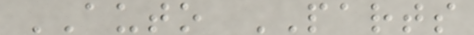AUTO PARTS
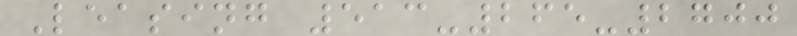Leasing 513-265-2700
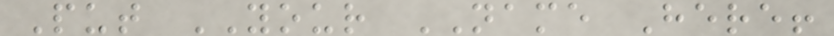Put YOUR NAME Here!
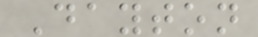Dayton
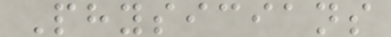Physicians
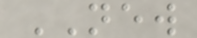NEW
